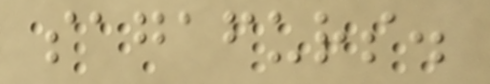sagafurs.
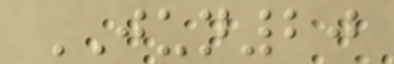JUN20
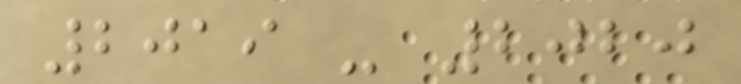2019 - 2020
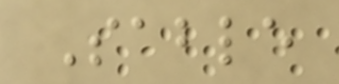Sable
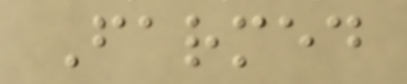Farmed
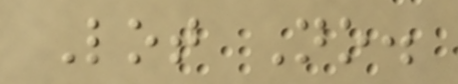Lot No.
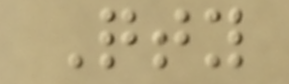Qty
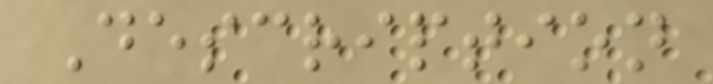Description
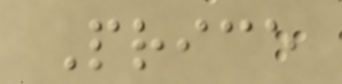Price
